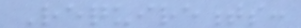Requirements:
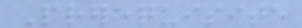Prerequisite
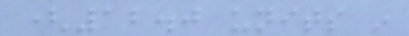(12.0 units in
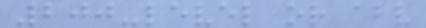200-level or above
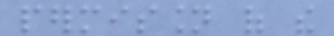permission of the
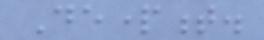Department.
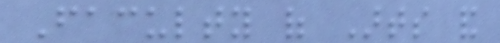Faculty of Arts and
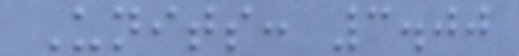Units: 3.00
